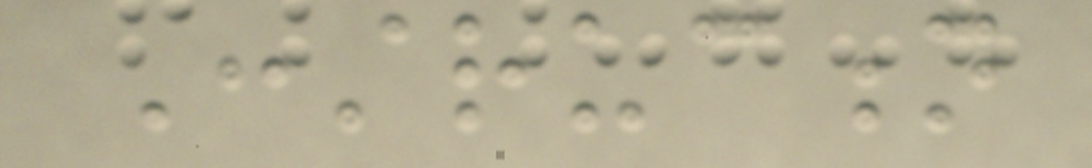Construction
